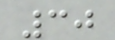30
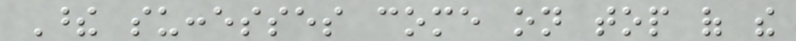These successes come on top of the
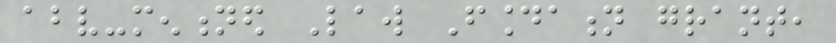above-mentioned Law Foundation grant,
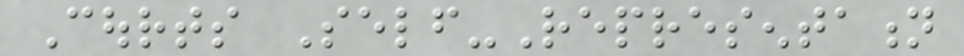Courts Self-Representation
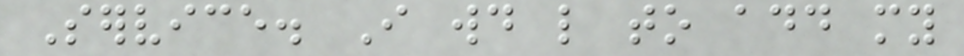Service. I would like to add my
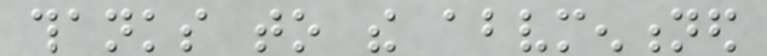thanks to the abovementioned
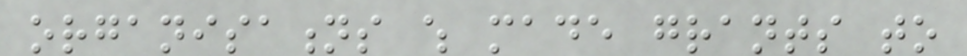organisations which made grants to
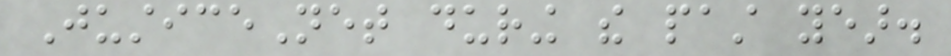JusticeNet during the past year.
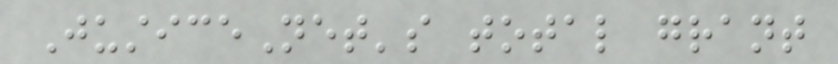JusticeNet's total grant
